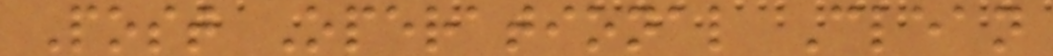Post Operational Clean
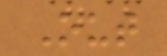Out
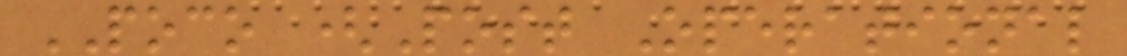POCO (Post Operational
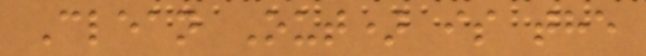Clean Out) is the
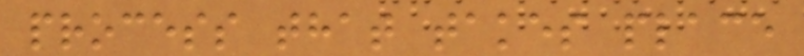process that takes place
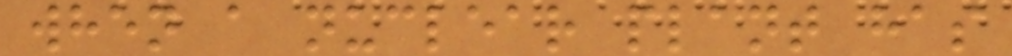when a nuclear plant has
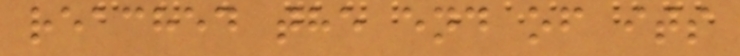reached the end of its
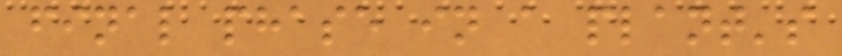final phase in a plant's
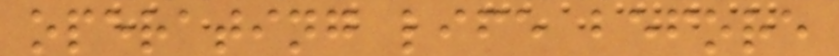operating life before
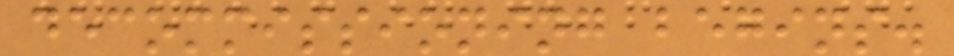decommissioning begins.
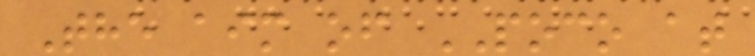The aim of POCO at
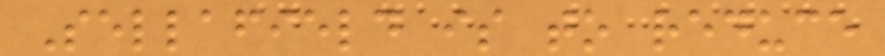Sellafield is to reduce
